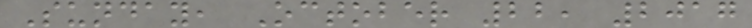Sunday, October 22, 2017
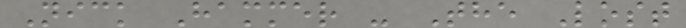Nick Hammer - The Lost
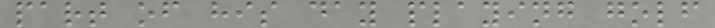part of his day playing golf
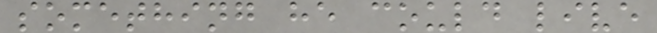something he could live
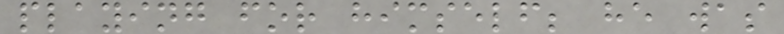playing for himself; he was
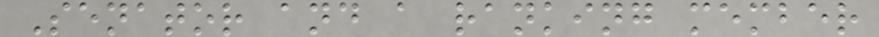Senator and a ranking member
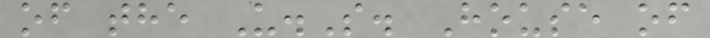of the U.S. House of
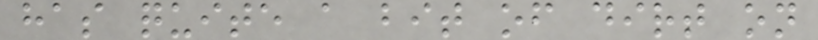has quite a bit of dirt on
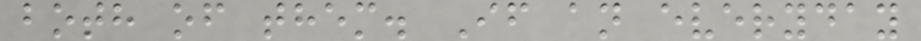both of them. If an everyday
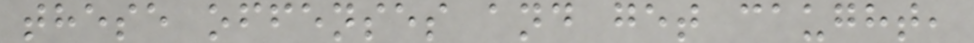these offenses and get caught,
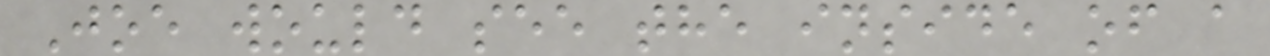Joe would see the inside of a
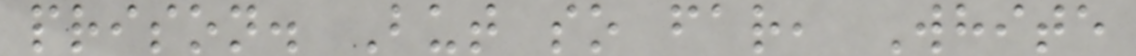prison. But so far, White
